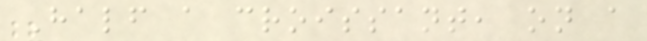Half a croissant, on a
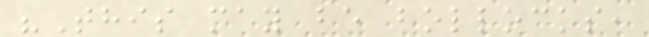"This may be bollocks,
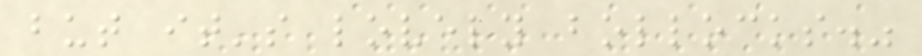but it's lovely bollocks."
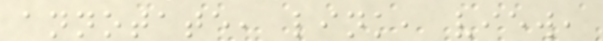annotate, link, view,
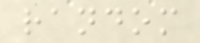random
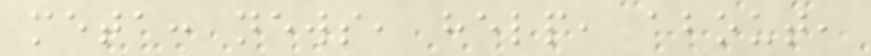meta: news, help, about,
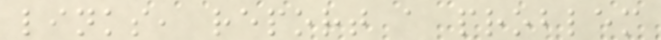links, report a problem
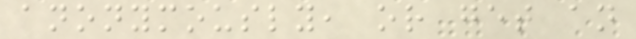anonymously, or get an
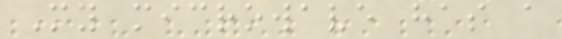My microwave has a
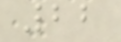22
